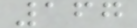167
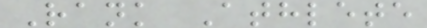Rank Athlete
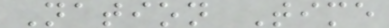Nation Time
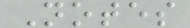Notes
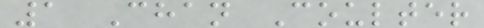1 Chan Coulter
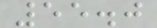55.0
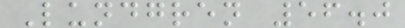Lundgren 56.0
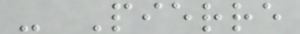- Pierre
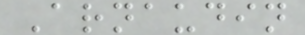Arnaudin
